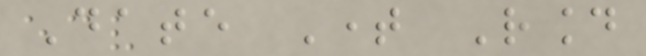Date Time Round
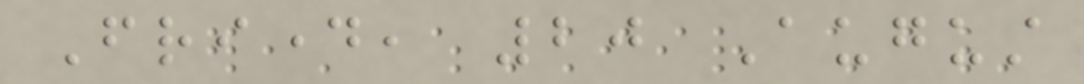Friday, 20 August
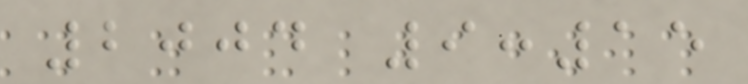2004 9:15
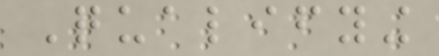Qualifying
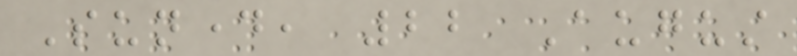Sunday, 22 August
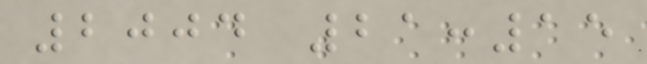2004 21:15
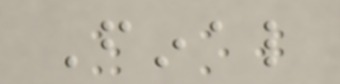Final
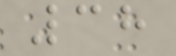38
